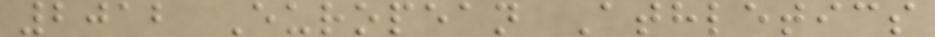2012 European Athletics
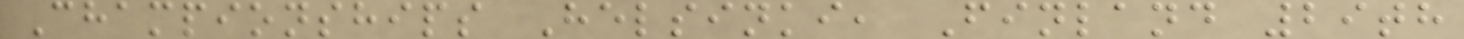Championships Helsinki, Finland 29th
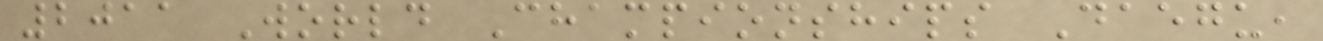2011 World Championships Daegu,
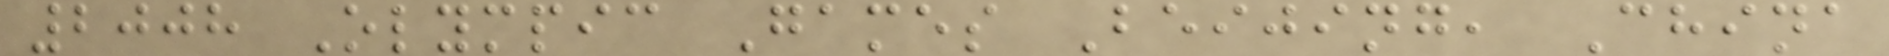2008 Olympic Games Beijing, China
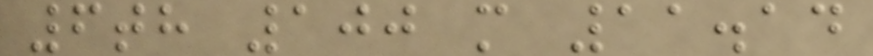6th 100 m 11.14
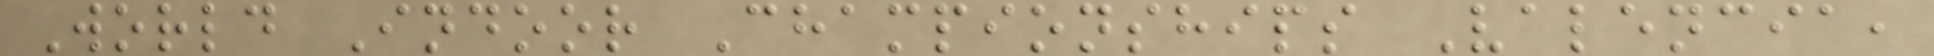World Indoor Championships Valencia,
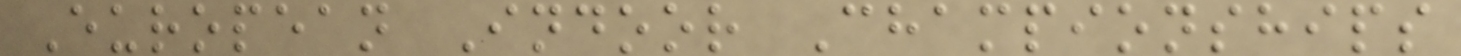European Indoor Championships
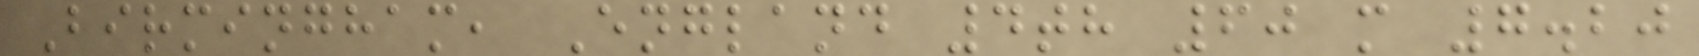Birmingham, England 4th 60 m 7.20
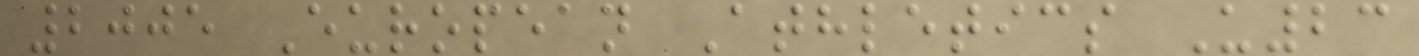2005 European Athletics U23
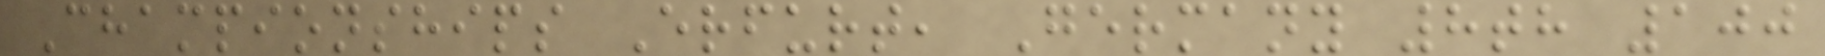Championships Erfurt, Germany 8th 100
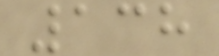138
